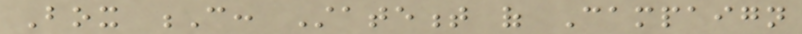Box C: Statement of Campaign
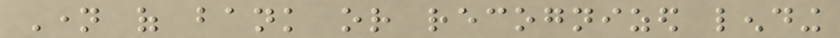Name of bank or recognized lending
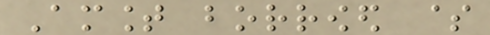Amount borrowed $
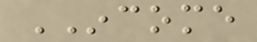INCOME
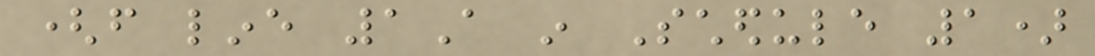(from line 1A in Schedule 1)
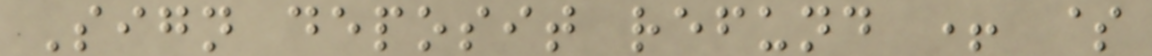Sign deposit refund + $
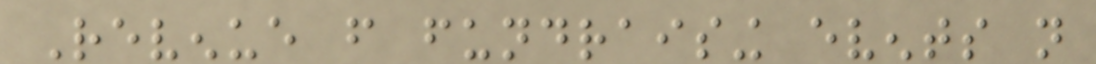Revenue from fundraising events not
